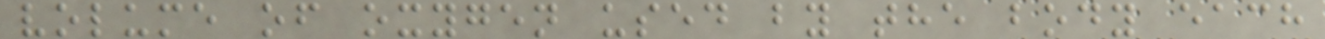volume of oxygen used by the body each
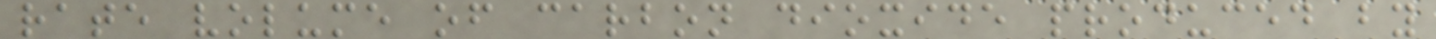rate volume of carbon dioxide produced by
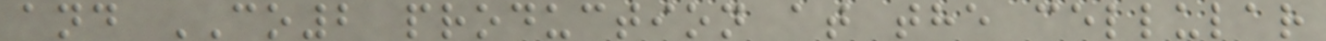and CO2 production at the cellular
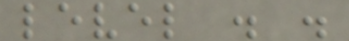level . .
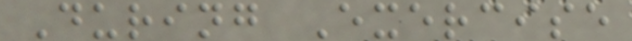During Exercise
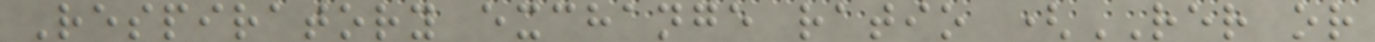Respiratory exchange ratio (RER or
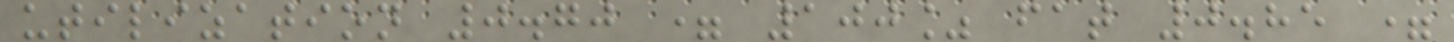utilization 0.70 = 100% fat 0.85 =
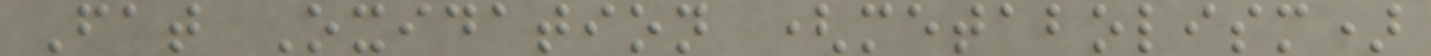Fat Oxidation (metabolism)
